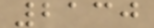2130
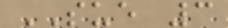SUE 3
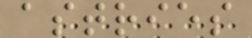astries
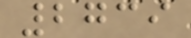2739
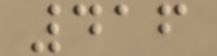416
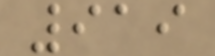919
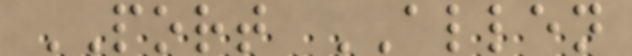PORT ALLEN
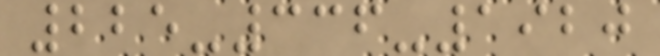225-336-1920
